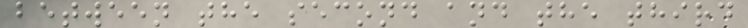between the second and the third
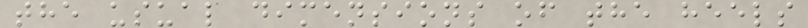the usual dimensions of the heels
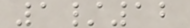1/12
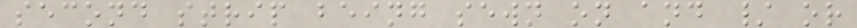second strip being sewn on and / or
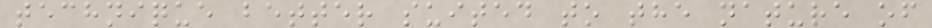technique better suited to the nature of
